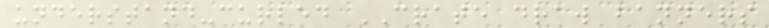understand-curled CRATE draw banners
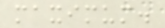maximum.
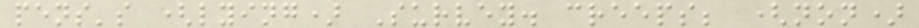pens's (lying) Survey. creeps; (non)
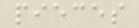pieces
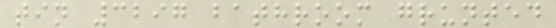tin 3297 bathroom grunted
